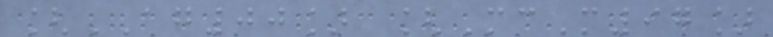[AG00] [McM97]
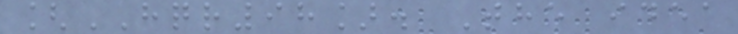[HQR98]. The idea
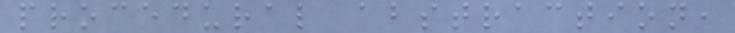procedural abstraction,
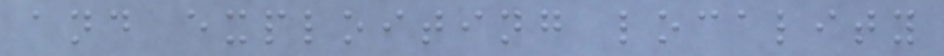and exploiting locality
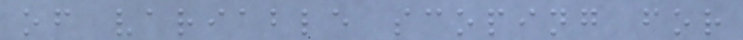of variable scoping for
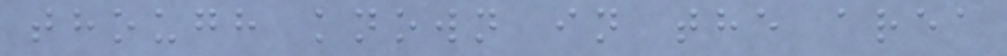though known in the area
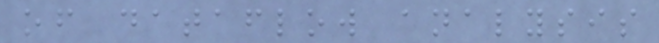of dataflow analysis
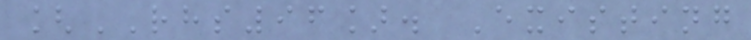[RHS96]. Existing
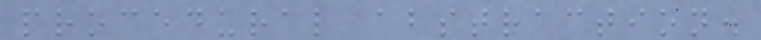procedural abstraction.
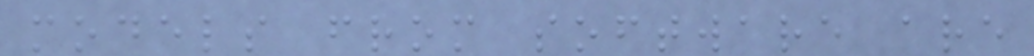models from software are
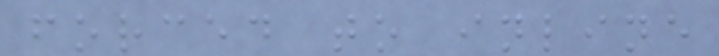forced to inline
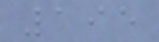195
